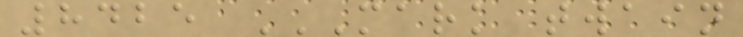8425 MARK TWAIN
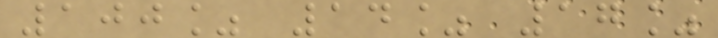100% 14% 17%
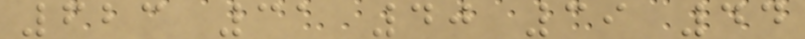623 31 40 39 44
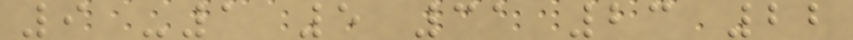9 -1 5 31 23 22
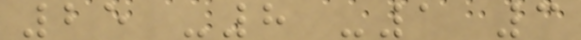25 -8 -1 3
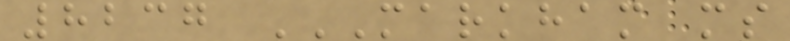8237 MARKHAM MS
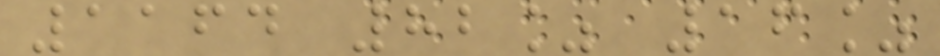1164 82% 16%
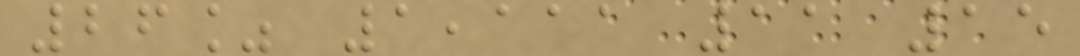26% 1,111 11 15
